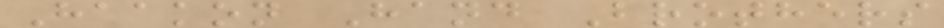Haakon Hand Brothers
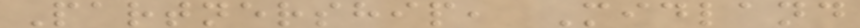Partnership, Midland
